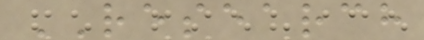RESEARCH
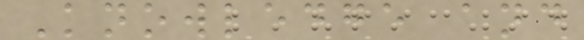Knowledge and
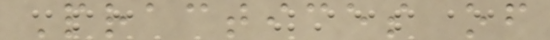Practices of
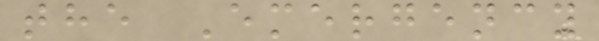the Emergency
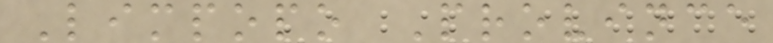Limpopo Province
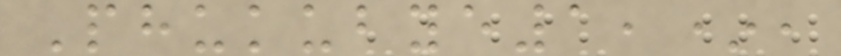Phukubye1,*,
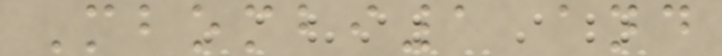Mbombi1 and
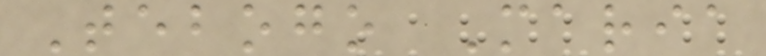Tebogo Maria
